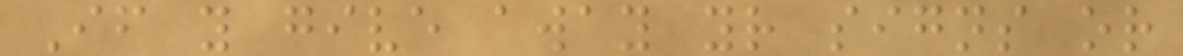If you give away your signs or
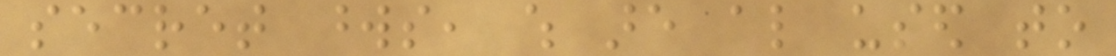secret words, which are also used to
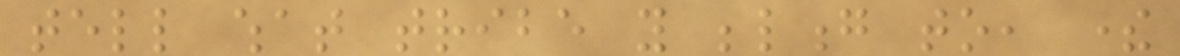tell what tribe you belong to, there
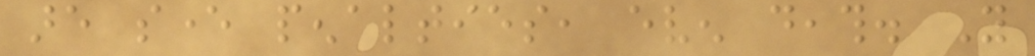are sever penalties, even death. You
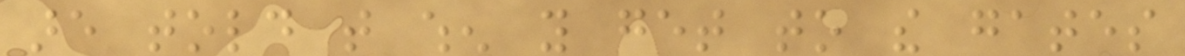are told that when you get to the gates
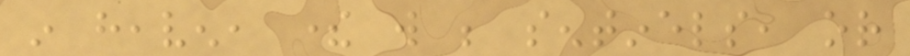in heaven, there will be sentinels, or
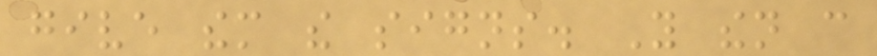give them the signs. You then can
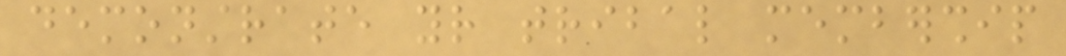demonstrate your tribal membership
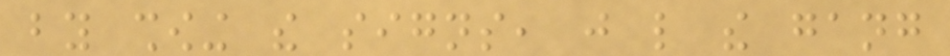by showing the signs, just like the gang
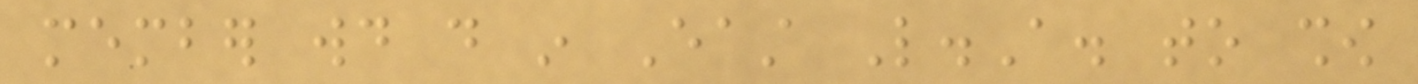member would do in East L.A. to show
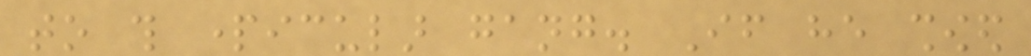to this particular gang. If he showed
